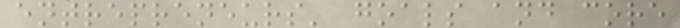entrepreneurs' goals and core
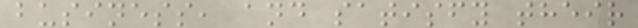business, and satisfy their
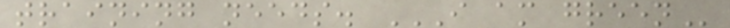training needs. I AM GREEN
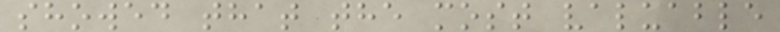showed that the most valuable
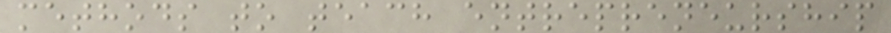methods to teach entrepreneurship
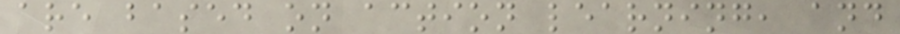are based on action learning, and
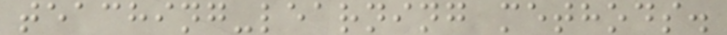teaching-learning methods.
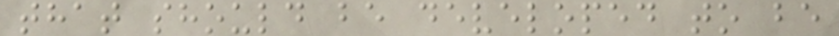that should be developed to be
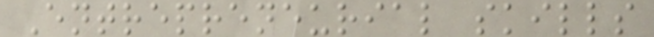Entrepreneurial skills
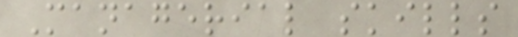Managerial skills
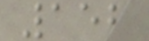152
